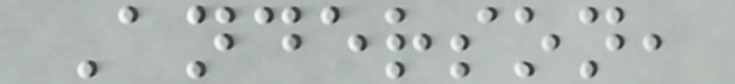Anderson,
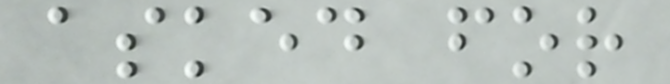asked for
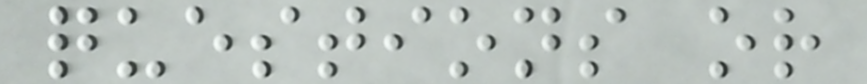questions or
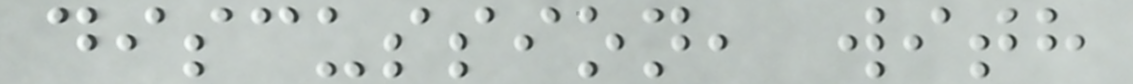discussion, with
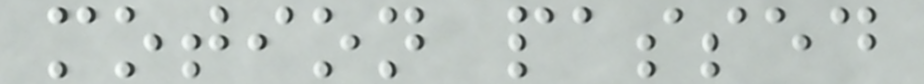motion passed
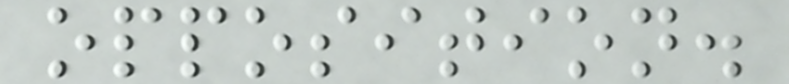opposition.
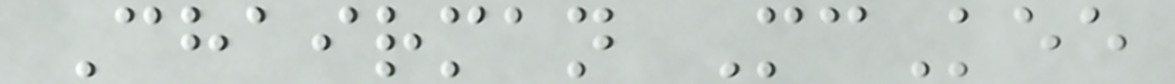Chairman McKee
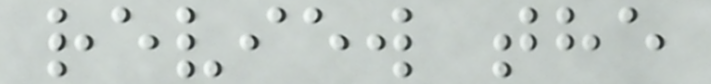review the
